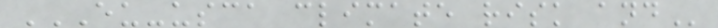EU-USCA CLIMATE RISK AND
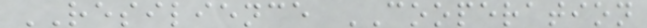RESILIENCE COOPERATION
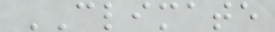CLIMATE
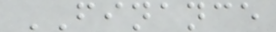FINANCE
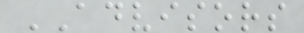ADVISORS
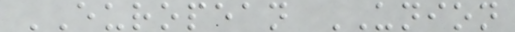EUROPEAN UNION
